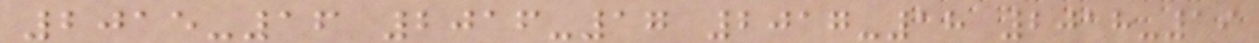2015-16 2016-17 2017-18 2018-19
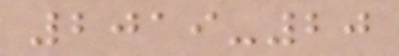2019-20
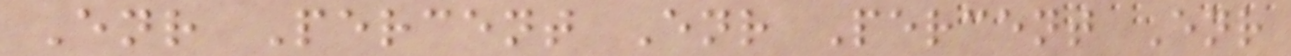Enr Percent Enr Percent Enr
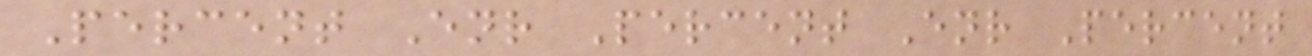Percent Enr Percent Enr Percent
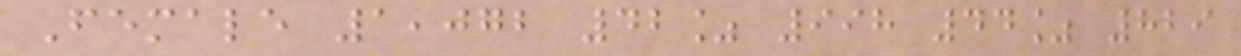Female 1,072 42% 998 44% 829
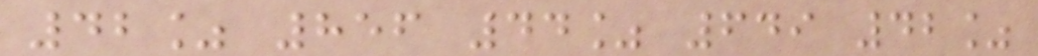42% 856 44% 649 42%
